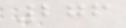276
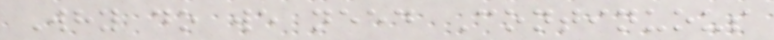Why do we need Continuous
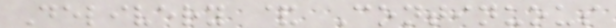Delivery & Continuous
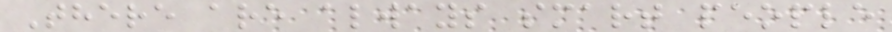There are always smart people
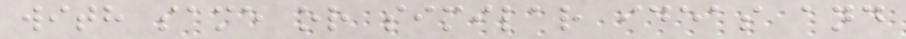with same or similar ideas and
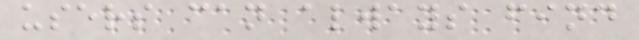users can always find
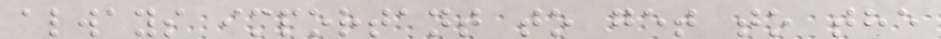always important to get to the
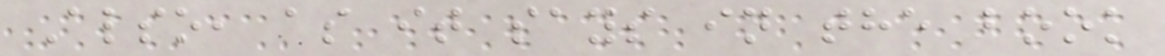Also, as it says in the book
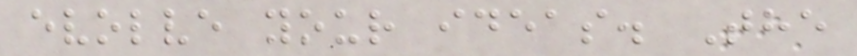evolve your ideas. The
